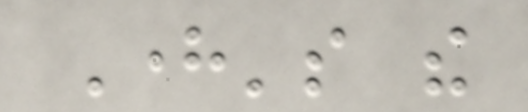Here's the
